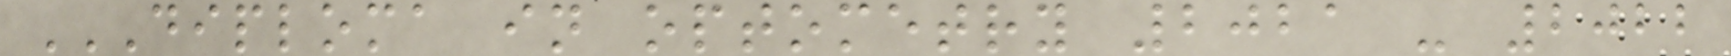DIPLOMA IN OPTOMETRY 2021 - 2022
